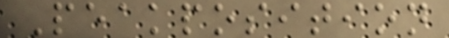Peakposition
